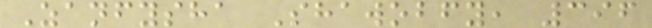Zanfysha Shawobfy, 396
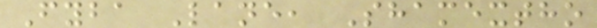Fyba Lane, Shamextho
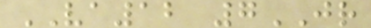VA12 7JR
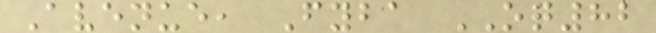Avenue, Fyba OQ82
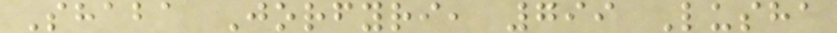Shaba Jorfyri, 799 Lusha
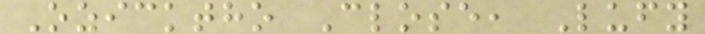Ozicktho Close, Lufy
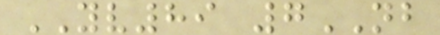YV89 7NB
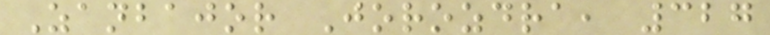Zanbajor Jorozdra, 327
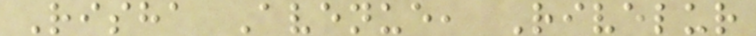Risha Avenue, Rivelur
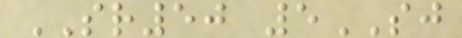SR50 5SJ
